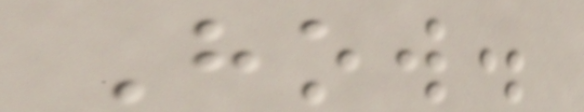How.
